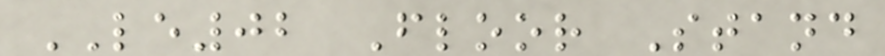LE02 Floor Stand
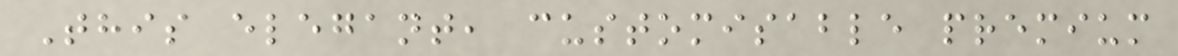This elegant, customisable premium
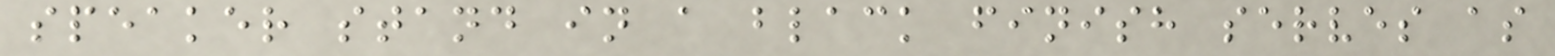speaker stand in a black finish serves as
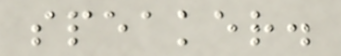speaker.
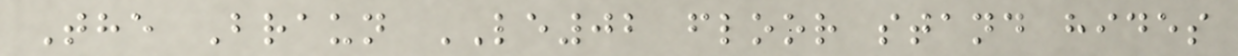The Braun LE02 floor stand hides
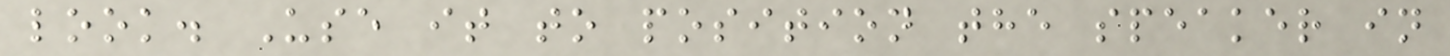look. Use it to position the speaker in
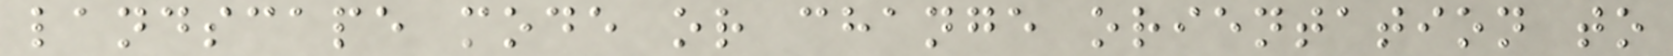landscape mode or change orientation to
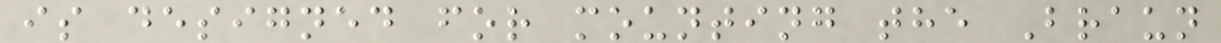is designed for mounting the Braun
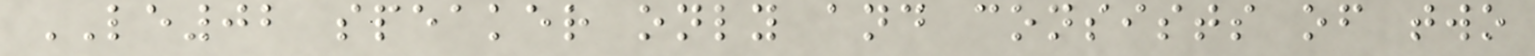LE02 speaker only and consists of two
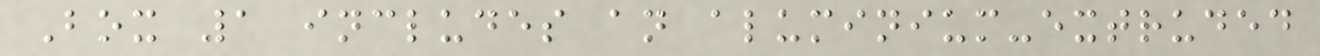Box 1 includes an aluminium-extruded
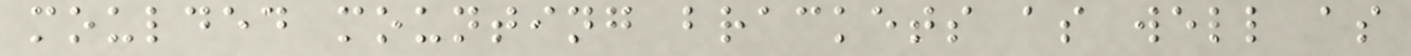moulded mounting brackets as well as
